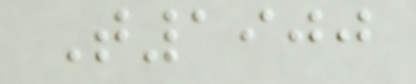T1900
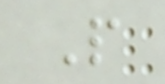P
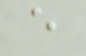e
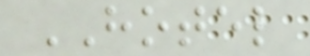HOTEL
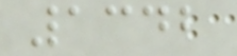1342
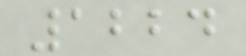1224
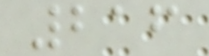216
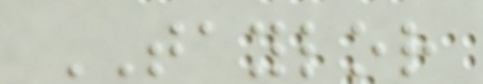TAYLOR
